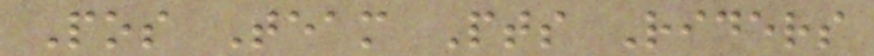Pos Team Pts Riders
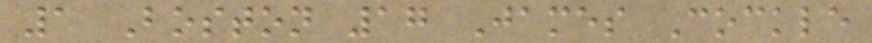1 Boston 17 James Cockle
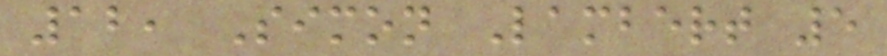12, Simon Lambert 5
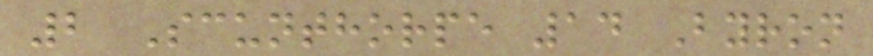2 Scunthorpe 14 Byron
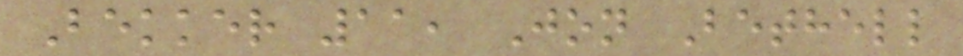Bekker 11, Jon Bethell
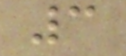3
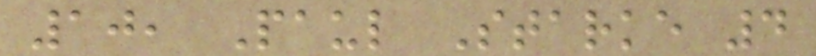10, Paul Starke 4
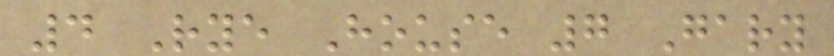4 Rye House 7 Gary
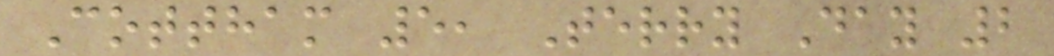Cottham 5, Terry Day 2
